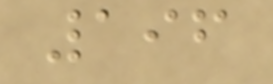196
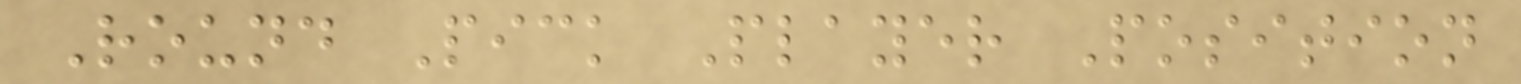Round Pick Player Position
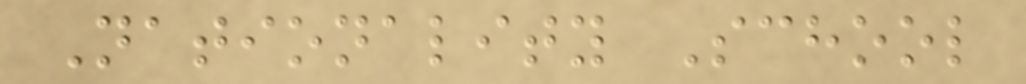Nationality School
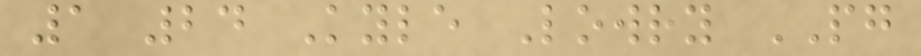1 24 Kyle Lowry PG
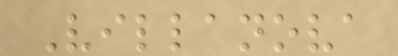Villanova
